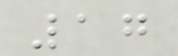17
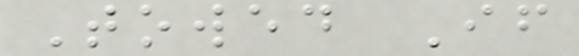Towed If
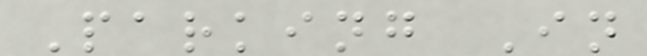Parking In
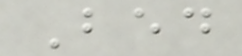Bed
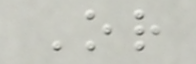Or
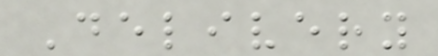Delivery
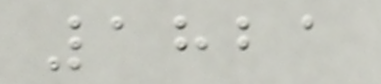1821
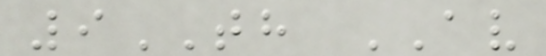9TH AV
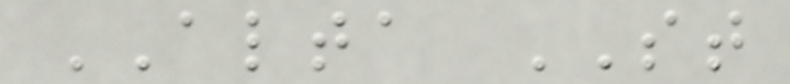ALTA ST
